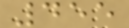455
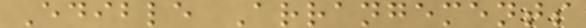Edible Arrangements
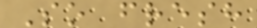So fresh
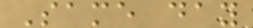Same day
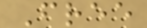Free
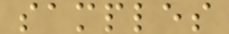samples
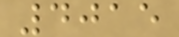4015
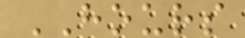HOURS
